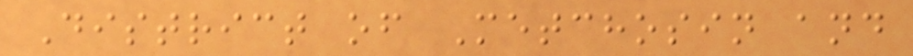District of Metchosin and
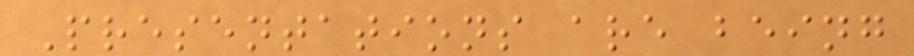Presentations are being
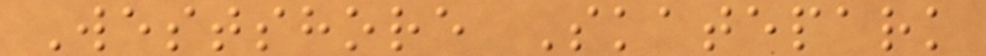Westshore Skatepark
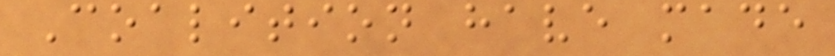Coalition have made
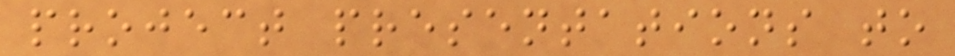project presentations to
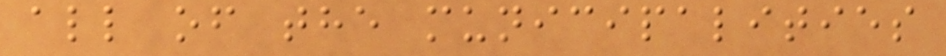all of the municipalities
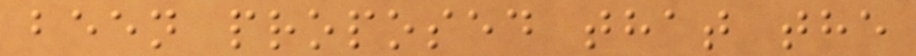been proposed that the
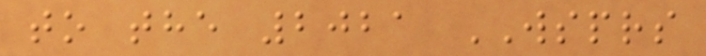to the 2021 WSPRS
